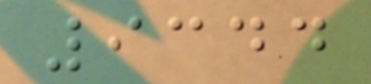9344
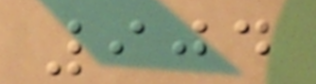904
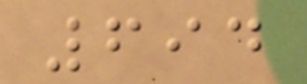694
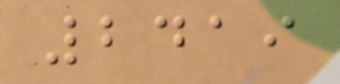2419
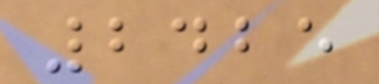2425
